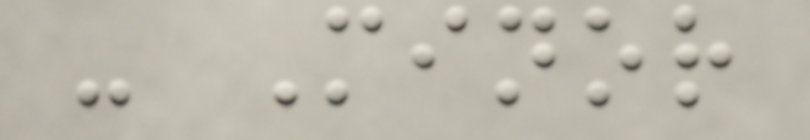- Minor
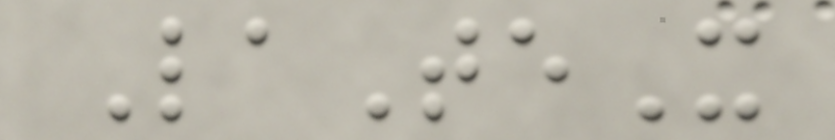LaTeX
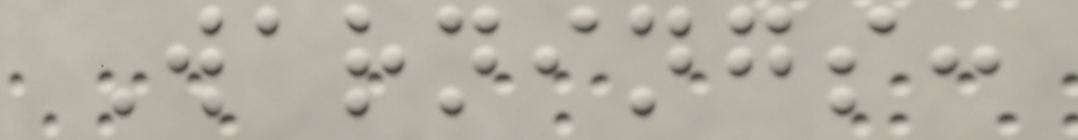Warnings:
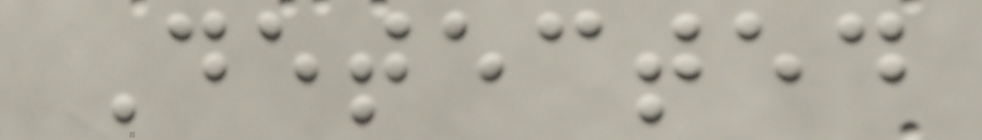Detected
